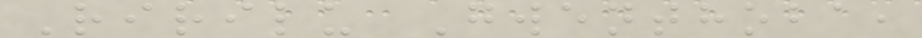Ririlu Gwenthoba,
